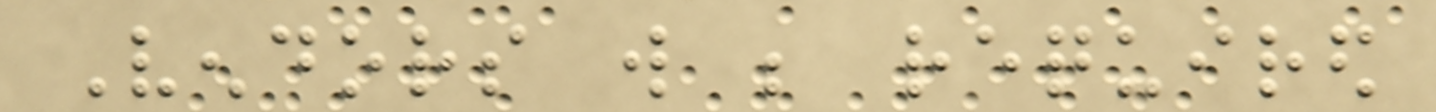Vendors will be required
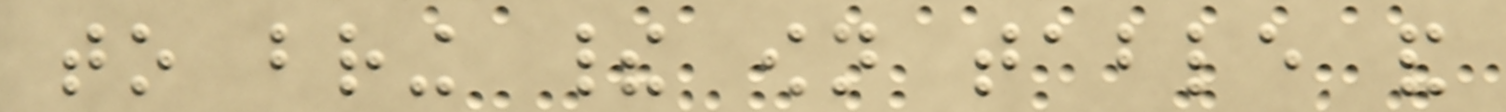to bring their own table and
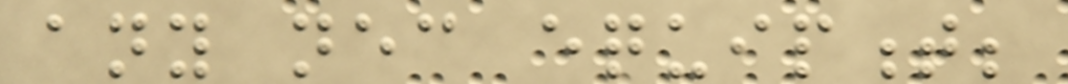any necessary equipment;
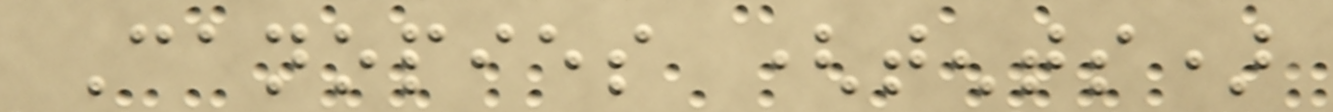Canopies (tents)
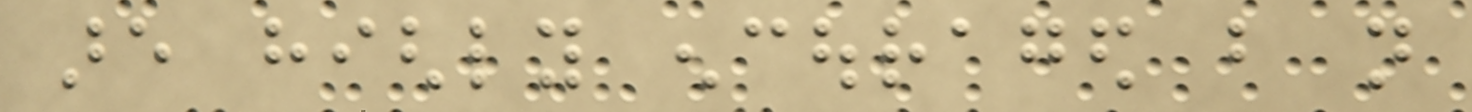are highly encouraged but not
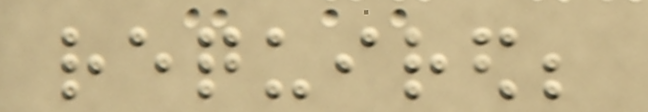required;
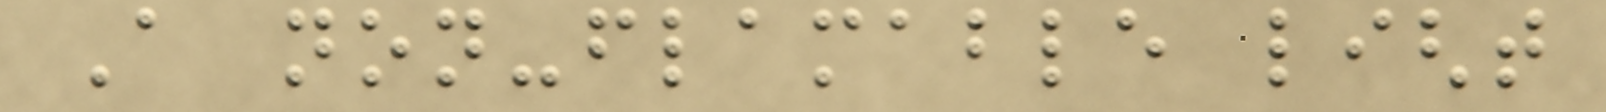A non-flamable light
